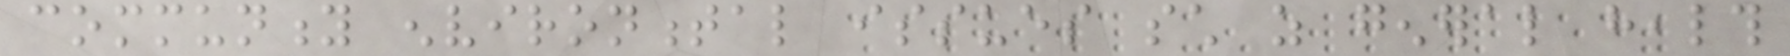community environmental issues such as general health
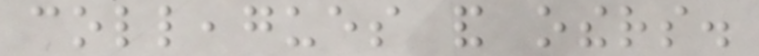colleagues and others.
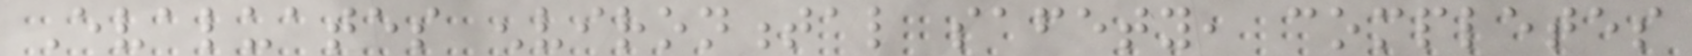Evaluates environmental safety, completes
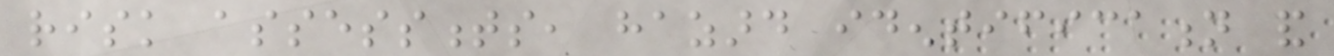risk assessments, hazard identification and
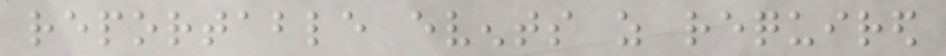reportable events as required
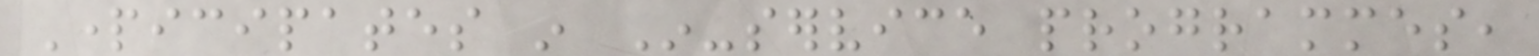Participates in In-service programmes,
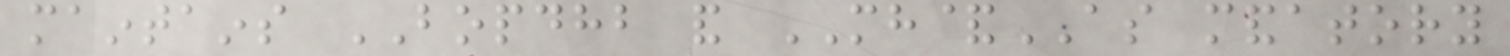maintains BOPDHB and MH&AS mandatory
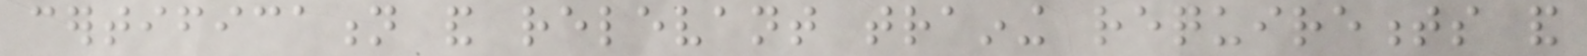certification and relevant training requirements and
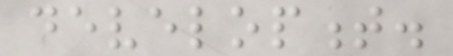development.
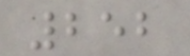252
